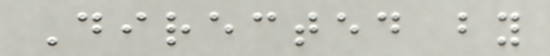Directed by
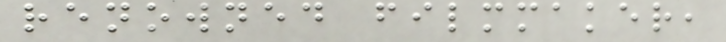renowned filmmaker,
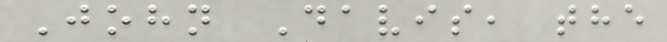John Davis, the
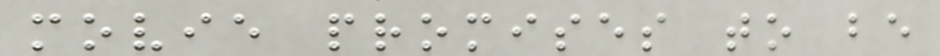movie promises to be
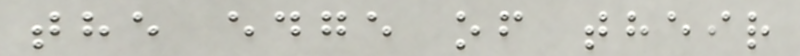the edge of their
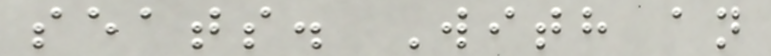seats. With an
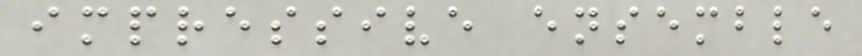impressive ensemble
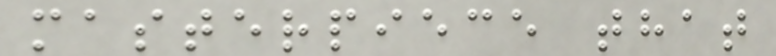masterpiece that
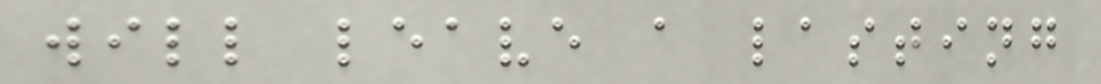will leave a lasting
